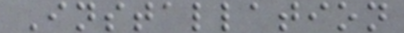Installation
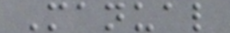Manual
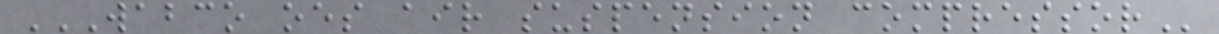WABCO OES AIR SUSPENSION COMPRESSOR
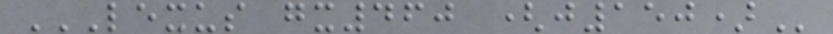LEXUS GX460 (J150)
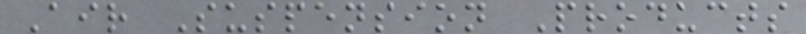Air Suspension Products
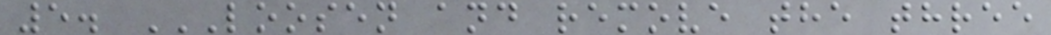5. LOOSEN AND REMOVE THE THREE
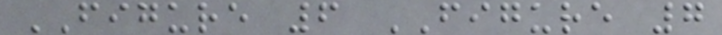FIGURE 6 FIGURE 7
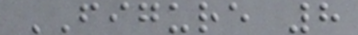FIGURE 8
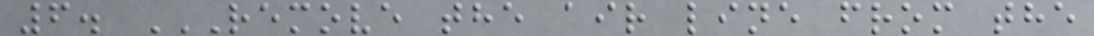6. REMOVE THE AIR LINE FROM THE
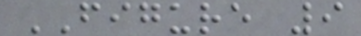FIGURE 9
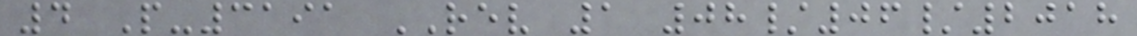4 P-3191 REV 1 08/06/2018
